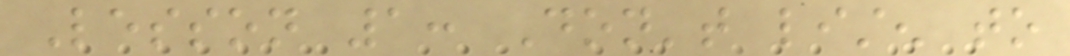Lesson 1: Don't listen to
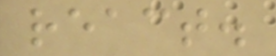react.
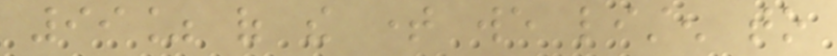99% of the time we listen to
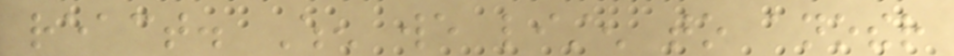react. When we listen to another
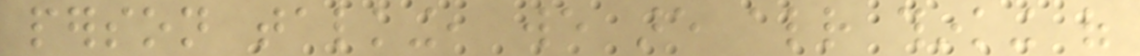person talking, we are already thinking of
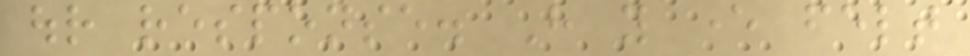our response. Have you ever felt
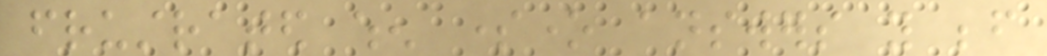frustrated when someone answers you before
